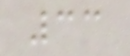33
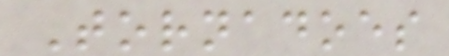Tornadoes
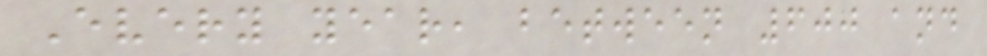Every year, between 600 and
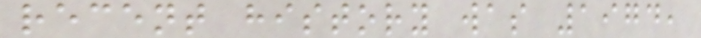recent history was 1974,
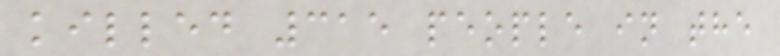killed 315 people in the
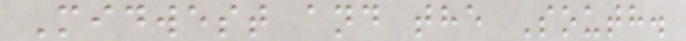Midwest and the South.
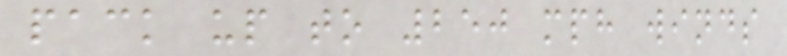pack up to 250 mph winds
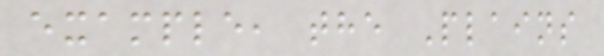example, the Plains
